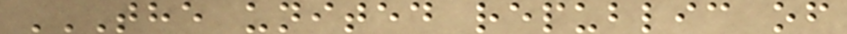THE UNITED REPUBLIC OF
